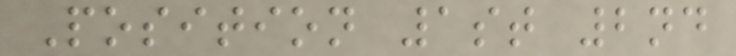Position 1st 2nd
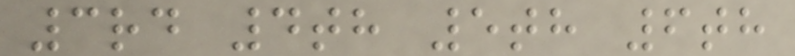3rd 4th 5th 6th
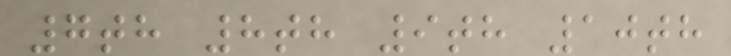7th 8th 9th 10th
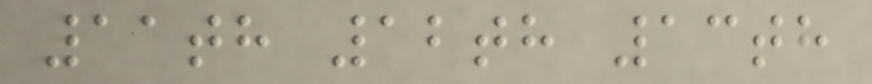11th 12th 13th
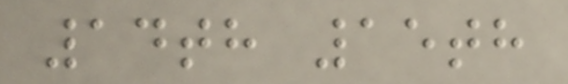14th 15th
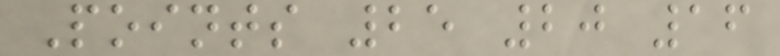Points 25 20 16
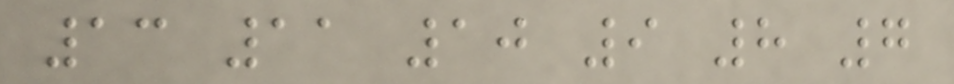13 11 10 9 8 7
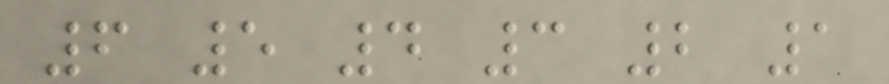6 5 4 3 2 1
